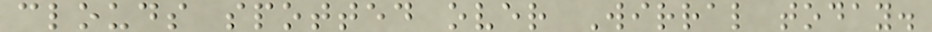clouds spotted over Wirral today.
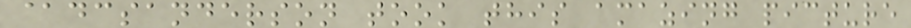@dcsanderson took this amazing picture
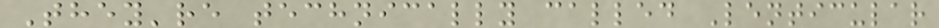They're technically called Lenticular
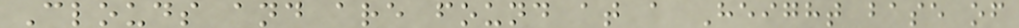Clouds and are found at a Height base of
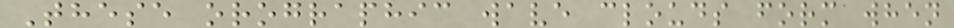These orographic wave clouds form when
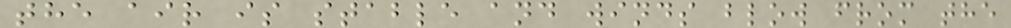the air is stable and winds blow from the
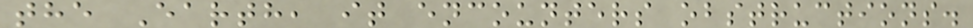the Earth, it encounters obstructions.
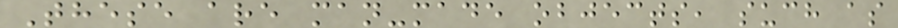These are man-made objects, such as
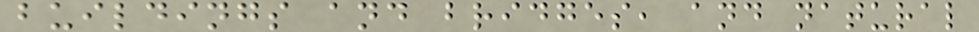buildings and bridges, and natural
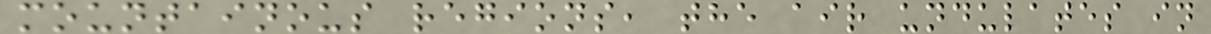mountainous regions, the air undulates in
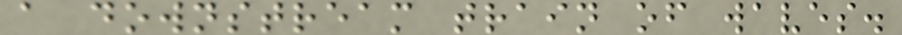a downstream train of waves.
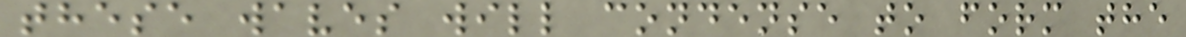these waves will condense to form the
